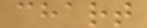chart
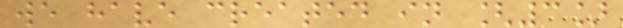we have created in [3]
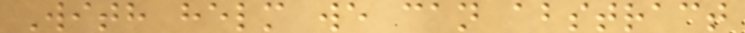With helm we can abstract
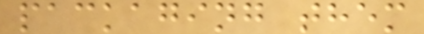packaging them
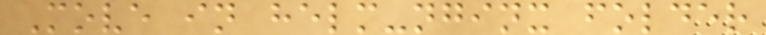Move in helm-nginx folder
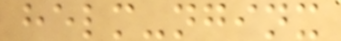helm-nginx
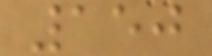150
